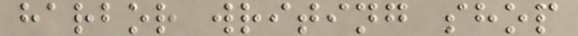harbor writing shop
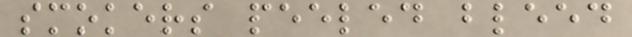smokers peeled bleed
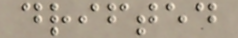drifted
